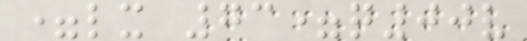=lx 73=q00v
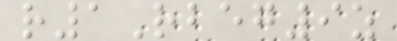r1Rbeg9z
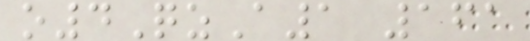o4QzA1 161
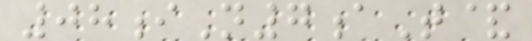08iN7aT&
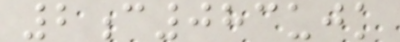2c083ujk
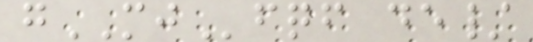gMJfqf de/
